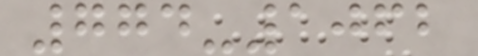774-1062
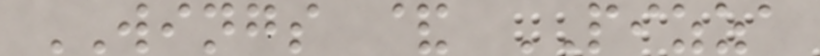WINGS & PIZZA
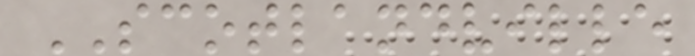SCOTLANDVILLE
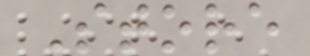Store
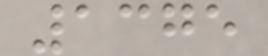1375
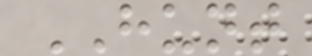HUNT
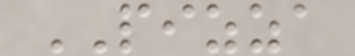PIZZA
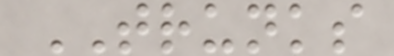TRUNKS
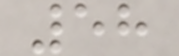58
